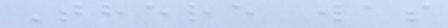There was
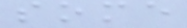some
